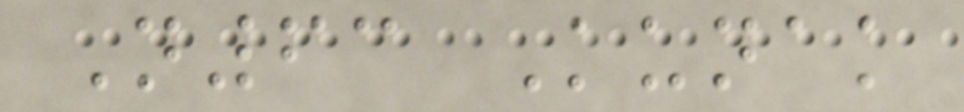N63 Kunak
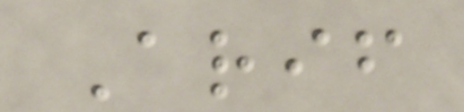Arif
